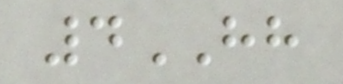4HH
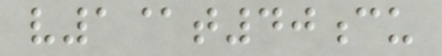v1@t40cu
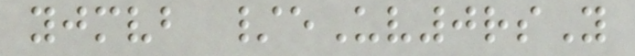yjmvb /eUv0rsY
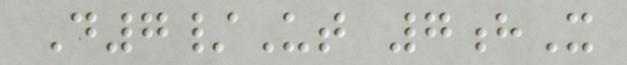D7/Ut 7hX
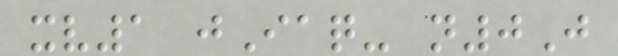xv1 jIaq- n0J
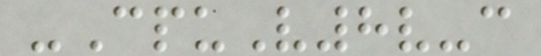-CpuV8v-c
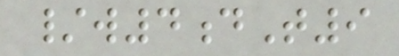/w4dT9
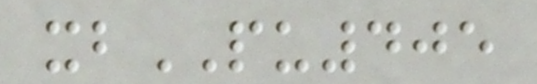xbPU405
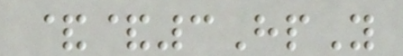&&3HpY
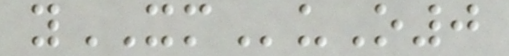yXMuO0
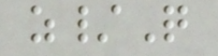z/Q
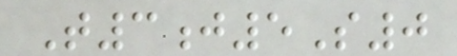T3j5S0
